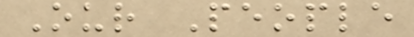Our People
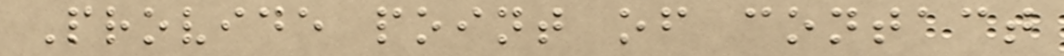Provide point of contact
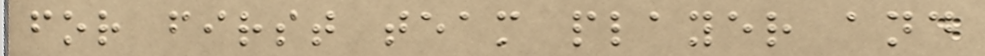for first team player and
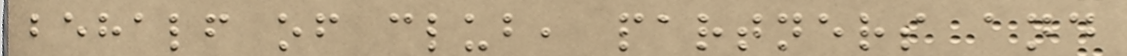behalf of club, partners and
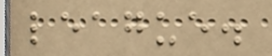league.
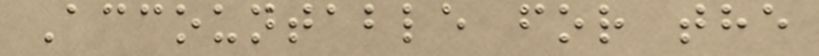Accountable for the
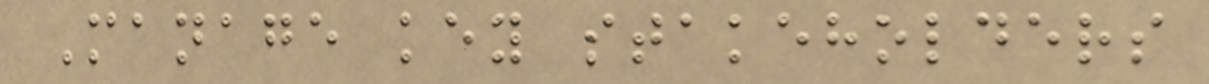Manage key stakeholders
